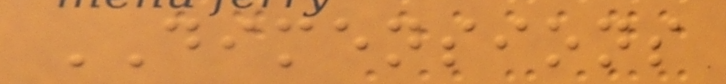DIMENSIONS
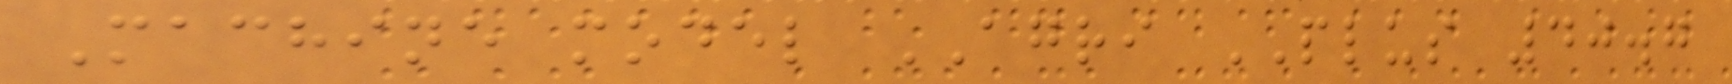Machine model AGRI PLUS 40.7
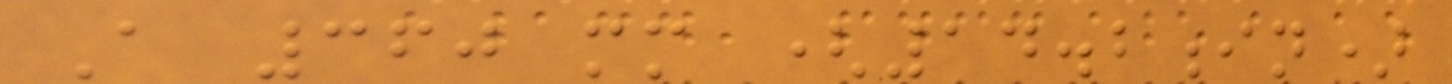A 360 mm (14.2in)
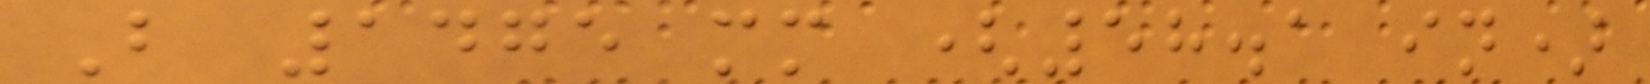B 1475 mm (58.1 in)
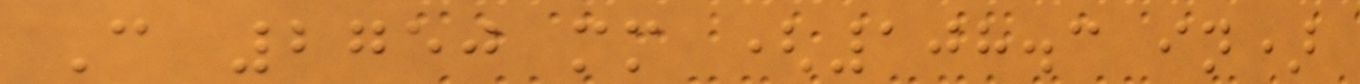C 2750 mm (108.3 in)
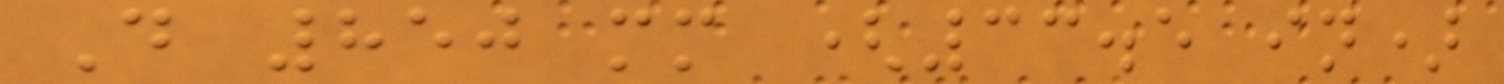D 850 mm (33.5 in)
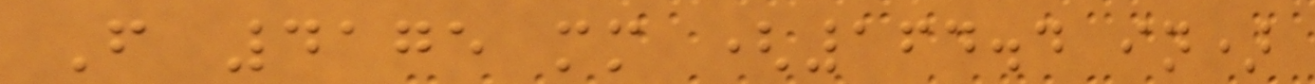F 4175 mm (164.4 in)
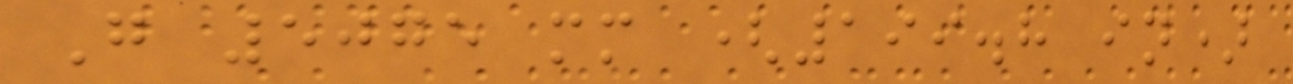G 5075 mm (199.8 in)
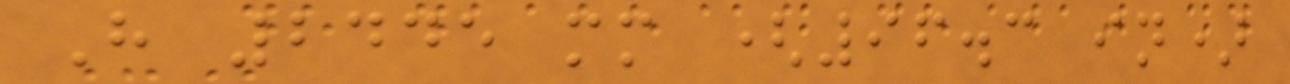H 2445 mm (96.3 in)
